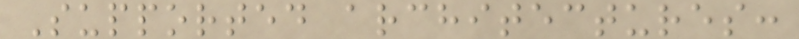Supported architectures:
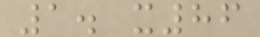1. x86
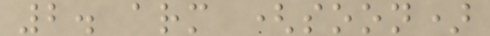2. arm (soon)
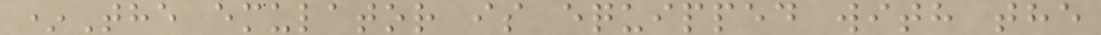*The emulator is equipped with the
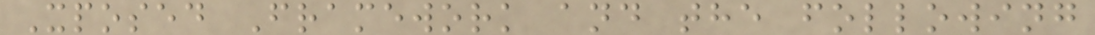Xposed Framework and the following
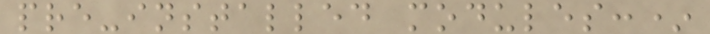pre-installed modules:*
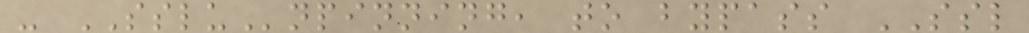- SSLUnpinning, to bypass SSL
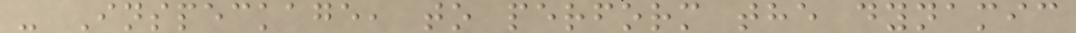- Inspeckage, to perform the dynamic
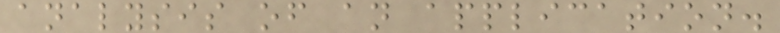analysis of an application.
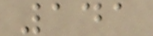141
